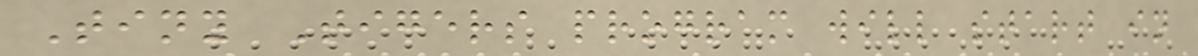Tiny Tigers program will start in
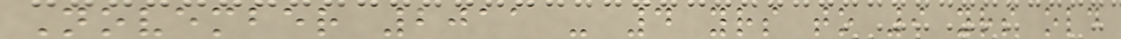November 2011 - 4 yrs to 9 yrs old
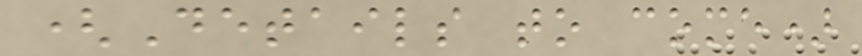(Details to come)
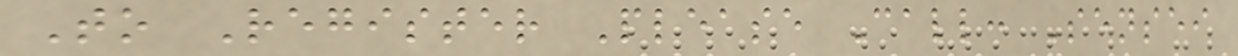To Register Please Call: Sensei
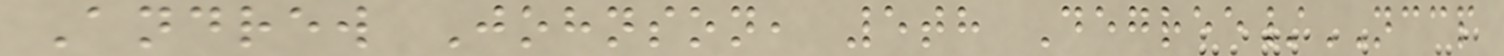Andrew Johnson, 5th Degree/NCCP
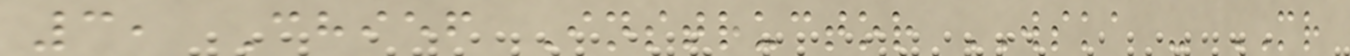3, Chief Instructor WSKA - MR
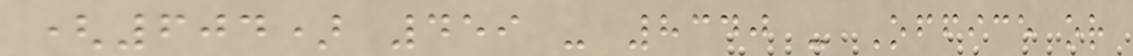(604) 459 - 8340 - Office or
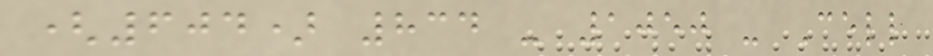(604) 834 - 1050 - Cell
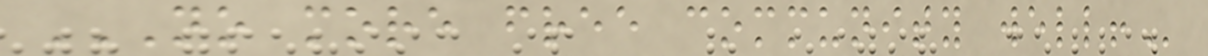NO MORE FREE COMMUNITY WELL!
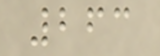263
